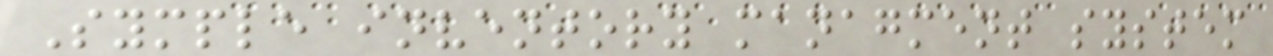Symple inventory managment system
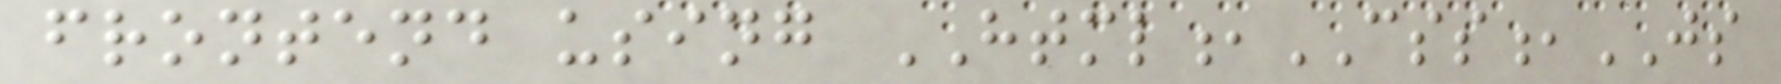frontend using HTML,CSS,JS
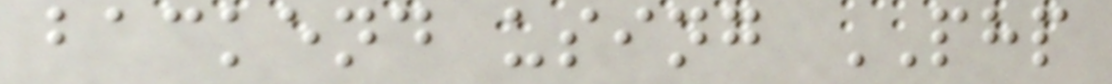backend using PHP
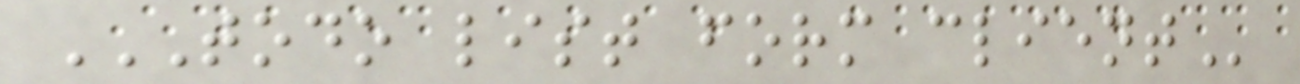TODO LIST FORM CLIENT
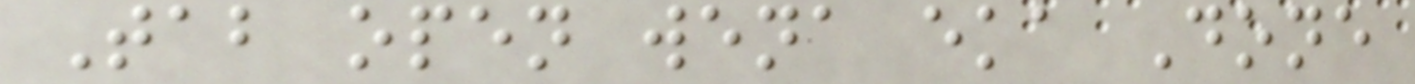Tab open wena eka Done
